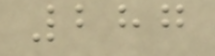287
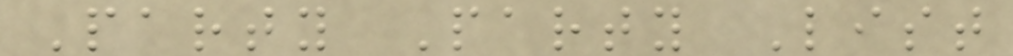Party Party List
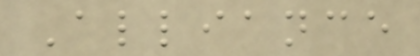Alliance
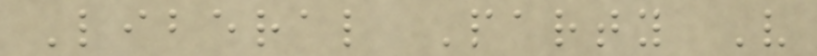Liberal Party V
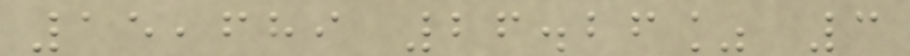15,689 26.26% 3
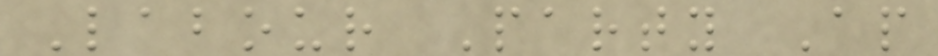Labour Party Ap
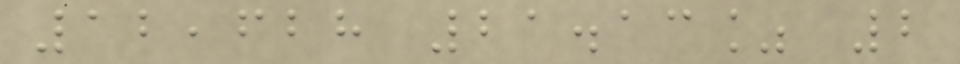12,628 21.13% 2
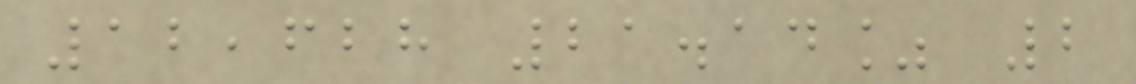12,628 21.14% 2
